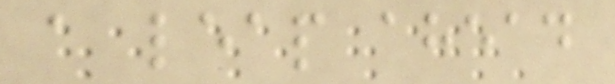a leap ahead
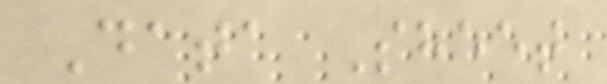Data Sheet
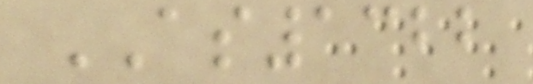AS1322
